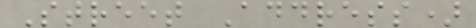Street Address)
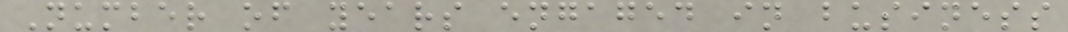Number of years engaged in business
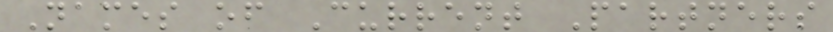Names of Current Partners
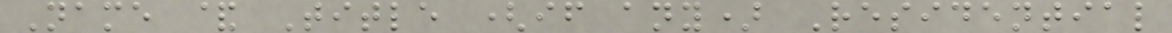Name & Title (if any) Residential
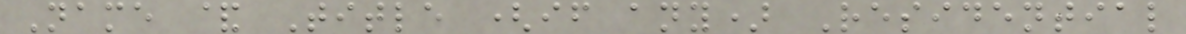Name & Title (if any) Residential
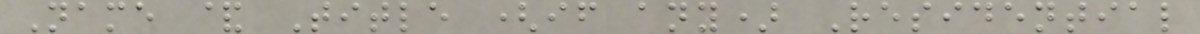Name & Title (if any) Residential
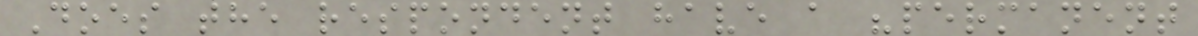Does the respondent have a "permanent
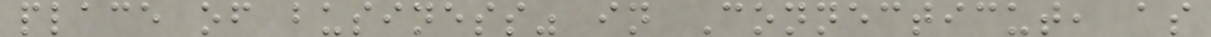place of business" in Connecticut, as
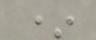*
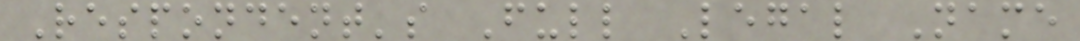Respondent's Full Legal Name
